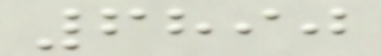6890
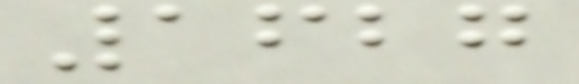1627
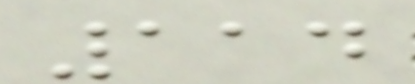114
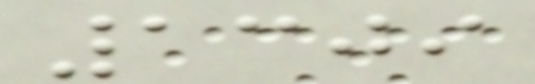1309
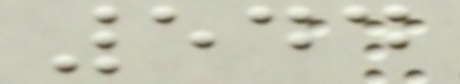544
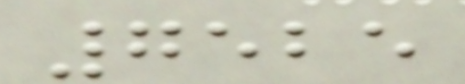7525
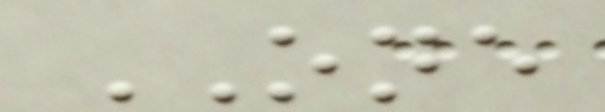ONE
